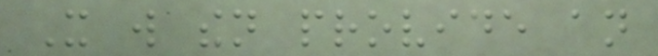It will then provide an
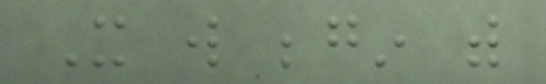It will begin with
